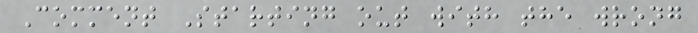Comment Starting out with the wrong
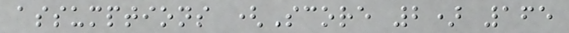assumptions (Score 2) 165
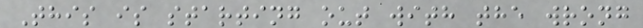This is starting out with the wrong
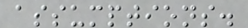assumptions.
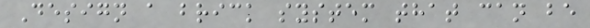Design a brick system that can be
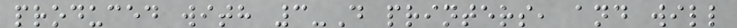produced with 3-D printers, and will
